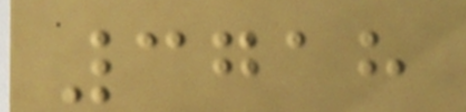3718
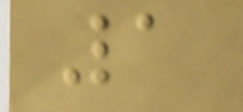1
